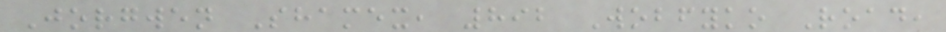Jorgwen Shamex, 892 Wobfyko Road,
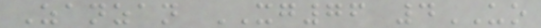Zanzan XG76 4UO
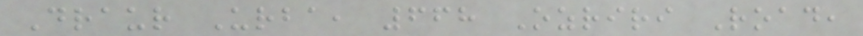Draur Urba, 668 Ozriri Road,
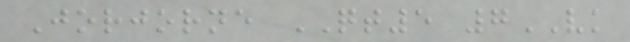Jorjorne QT5 7VK
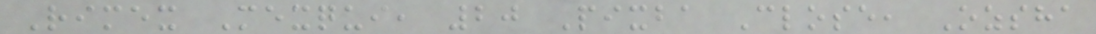Rimex Mexqui, 20 Pixba Close, Ozsha
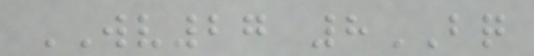WV27 8BQ
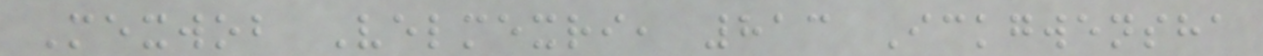Mexwob Velmexri, 813 Ickgwensha
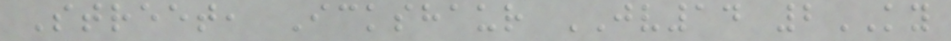Street, Ickshaur JV14 2KY
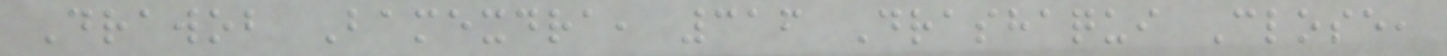Drawob Bamexdra, 316 Drashaqui Close,
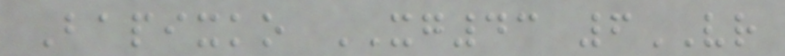Bapixko XG43 6VR
